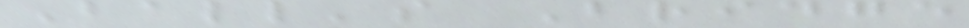Ball's Bridge
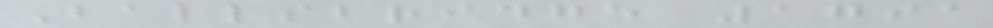Ballsbridge 1791
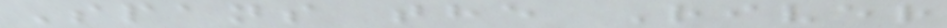Spans the River
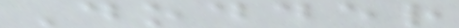Dodder
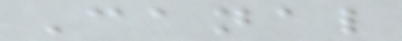Canal
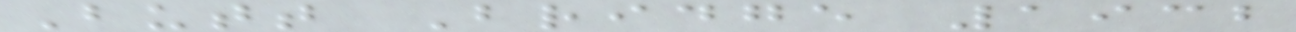Butt Bridge 1932
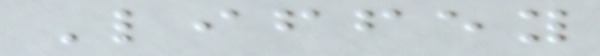Liffey
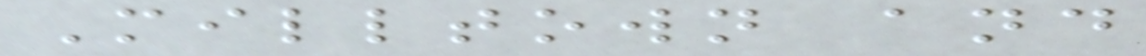Milltown and
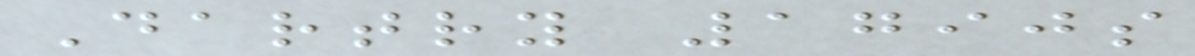Dartry 1790s
